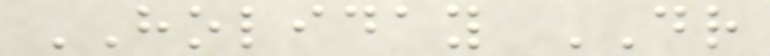HOLIDAY DR
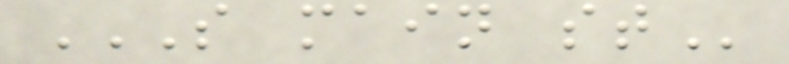S MAIN ST
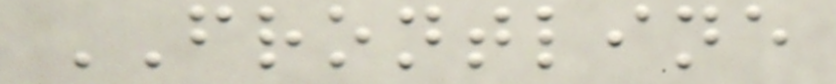FRONTLINE
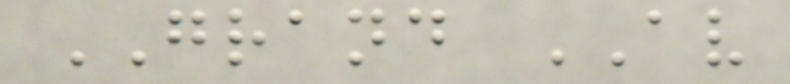GRAND AV
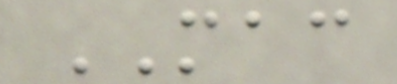MAC
